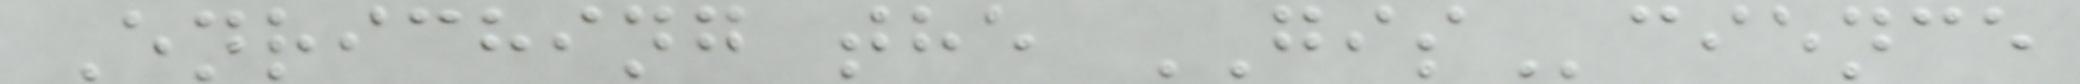Enriching the GIScience
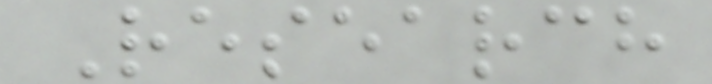Research
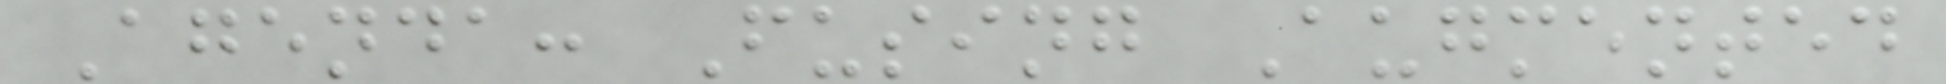Agenda: Fusing Augmented
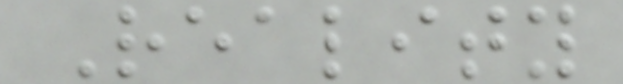Reality
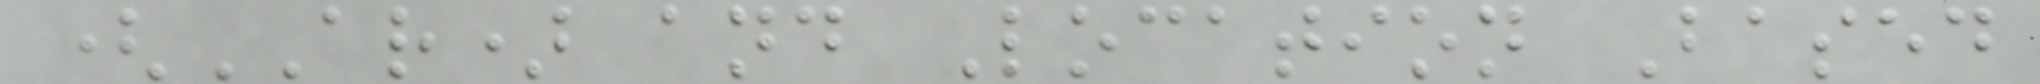(AR) and Location Based
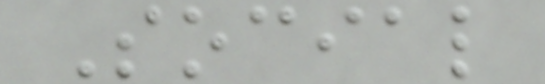Social
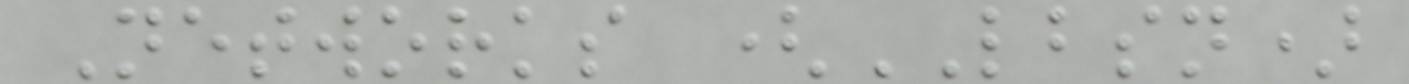Networks (LBSN)
